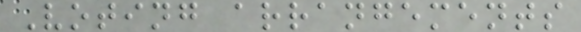Voting arrangements
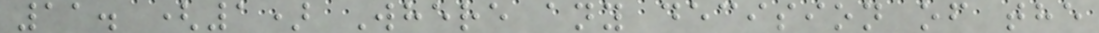11. (1) Where any decision of the
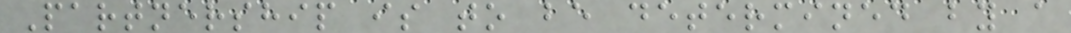Partnership is to be determined by a
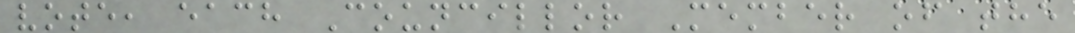vote, each Councillor Member of the
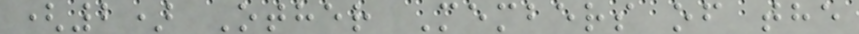(2) Other Members of the
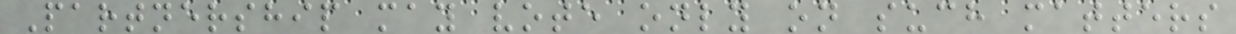Partnership may vote only on such matters
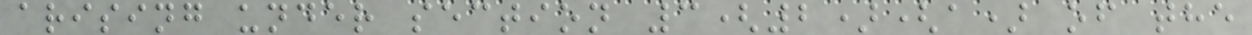arising under section 3(2)(a) of the
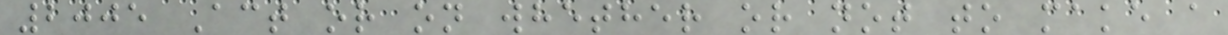2005 Act or on whether or not to make a
